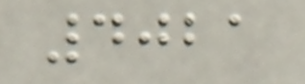4021
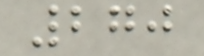270
